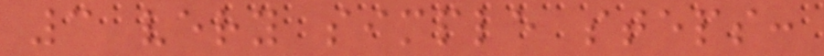3 very simple steps:
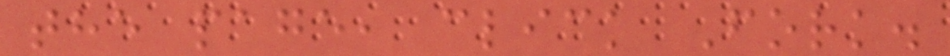the page, click Fork.
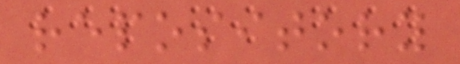repository
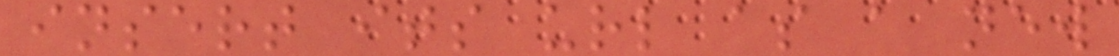insert its url as a new
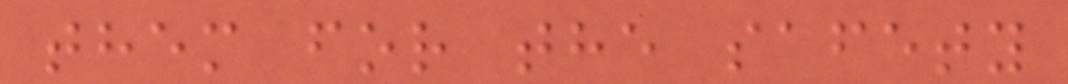them for the safety
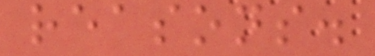reasons.
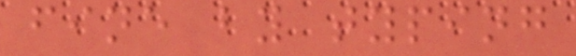fine by typing
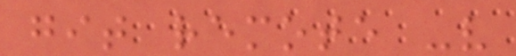git remote -v
